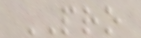PRO
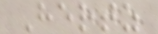Hertz
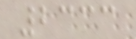2333
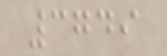3749
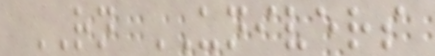RN UNIVERS
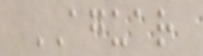AGUAR
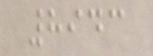8943
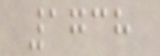1738
